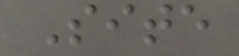Site
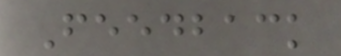Feedback
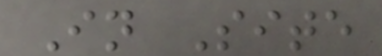In Site
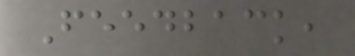Feedback,
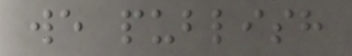we publish
